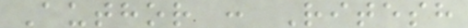Author : Ritesh
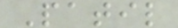Patil
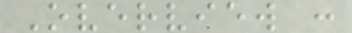Overview :
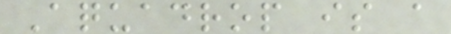Aquadrop is a
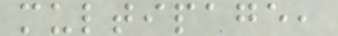multipage,
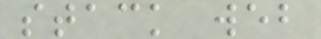stack web
